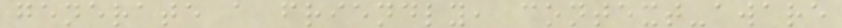generate a friendly, context-aware
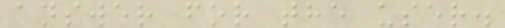answer for the user.
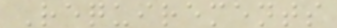Requirements
